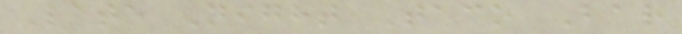Late Night Taco Bar
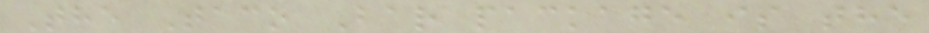The Taco Bar package is the
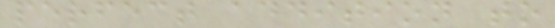perfect addition to
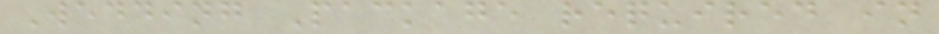Wedding Package required in
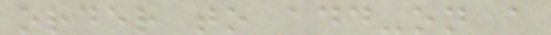order to add-on a
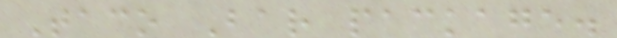Taco Bar package.
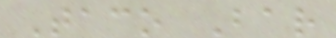Taco Bar
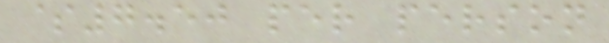$7.50 per person
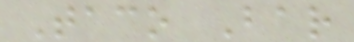Taco Bar
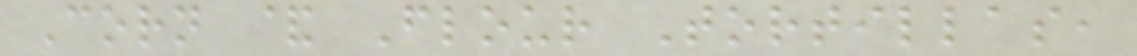Corn & Flour Tortillas,
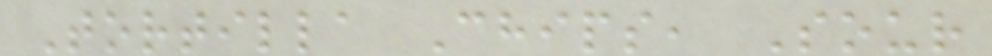Tortilla Chips, Sour
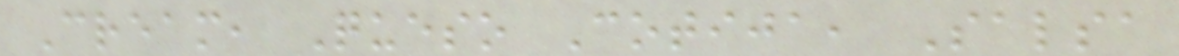Cream, Queso Cotija, Salsa
